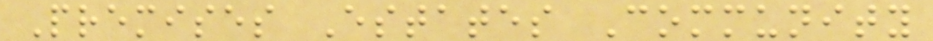Premises Estates Community
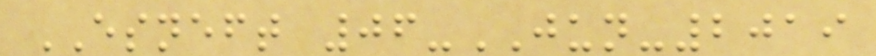ESNEFT 06-JUN-2019
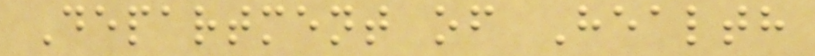Department of Health
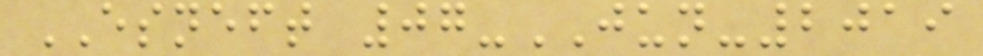ESNEFT 07-JUN-2019
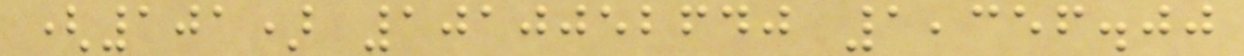(101) 1010052640 1,356.00
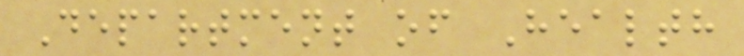Department of Health
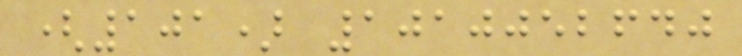(101) 1010052640
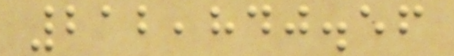212,840.56
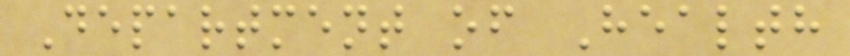Department of Health
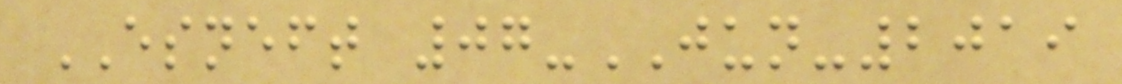ESNEFT 07-JUN-2019
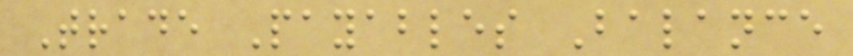Trade Payables Balance
